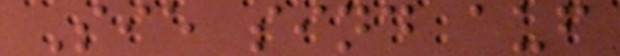Sie sind auf
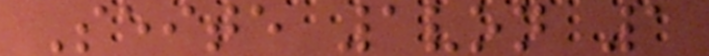Seite 1von 1
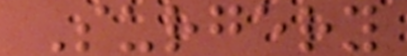Surgery
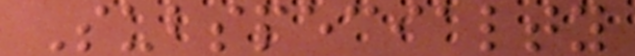Subspecialty
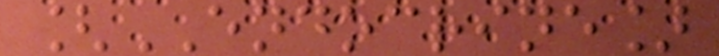[ENDOCRINE]
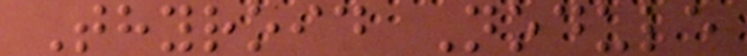Thyroid Nodule
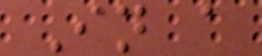In a
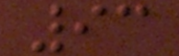93
